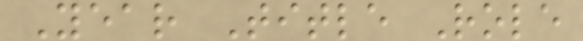Year Title Role
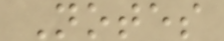Notes
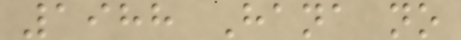1988 Hana no
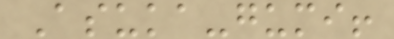Asuka-gumi!
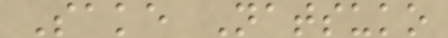Sake Natsuko
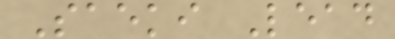Saeki Lead
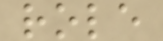role
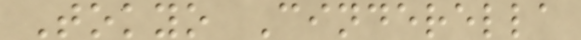Tokyo Cinderella
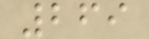269
